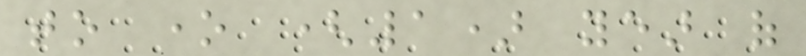to one (1) year of
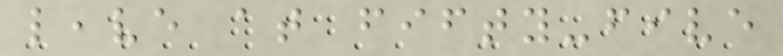leave at fifty-five
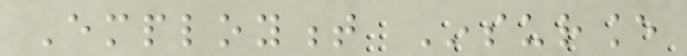Employment Insurance
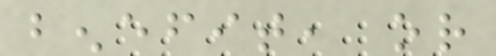benefit, or
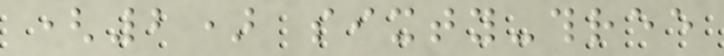(2) sixty-three
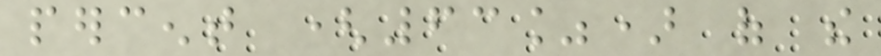percent (63%) of the
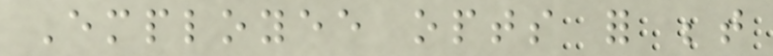Employee opts for between
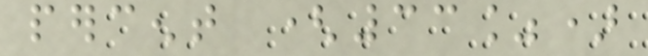percent (33%)
